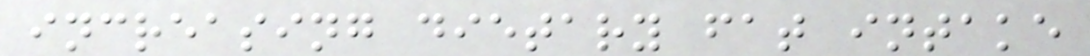increasing dietary fat intake
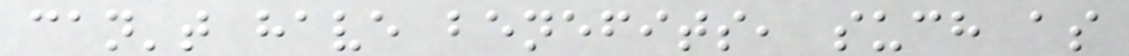can't have benefits, such as
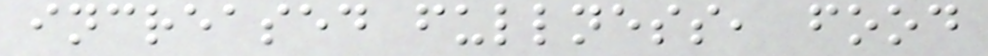increased fullness, food
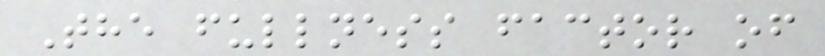The fullness factor of
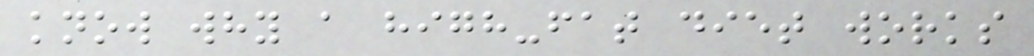know why a high-fat diet works
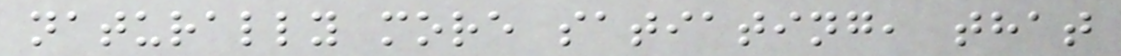naturally more satiating, that
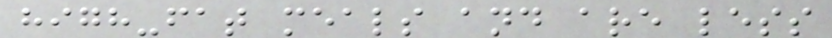high-fat meals and are less
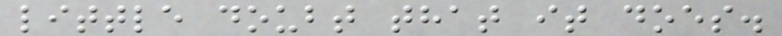little doubt that it does.
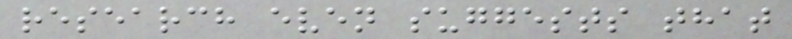research even suggests that
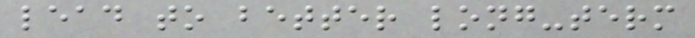lead to better long-term
